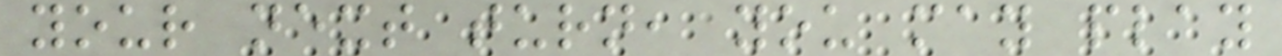your next turn, you may play
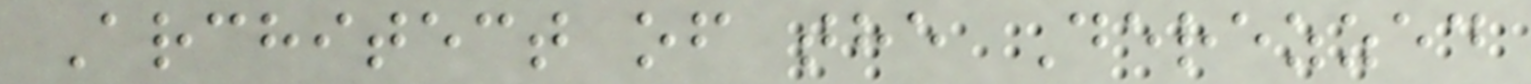Architect of the Derezzed
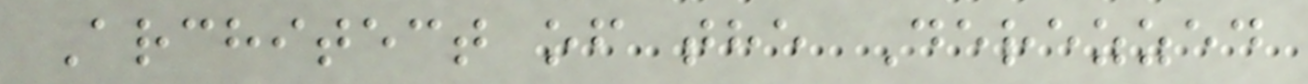Architect of the Derezzed
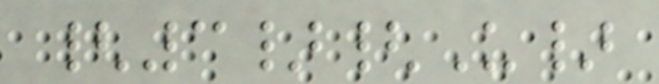{3}{U}
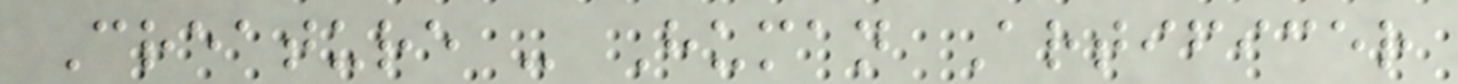Creature - Human Artificer
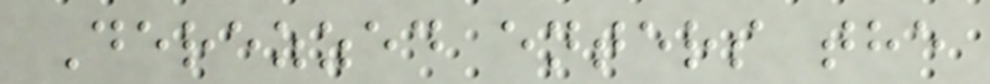Derezzed enters the
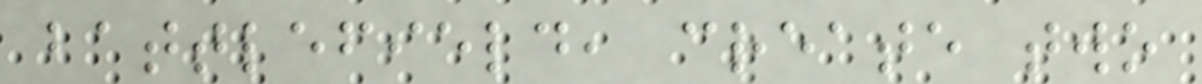battlefield, create two
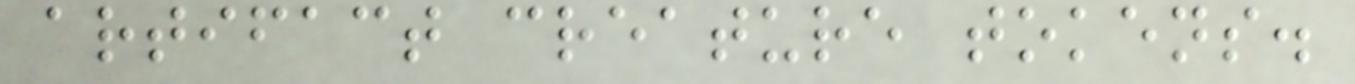artifact creature tokens.
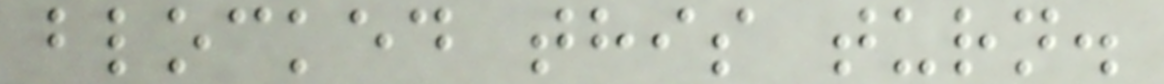blocked this turn.
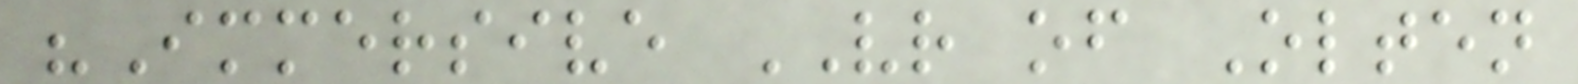"Immersive VR of Olten
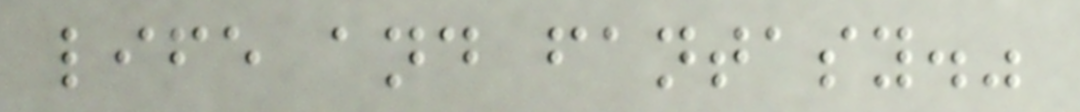life and fantasy."
